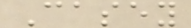Casey
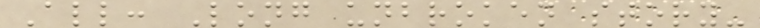All: Long unbroken story-
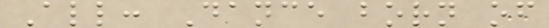All: Dance born of
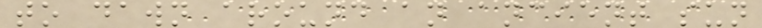to dawn around an ancient sun
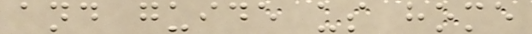and guide us home
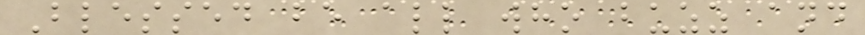Blessed be all who buzz and
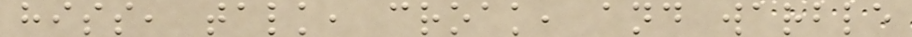hiss, talk, croak, and warble
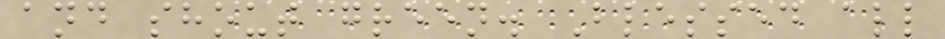and shout green. Blessed all
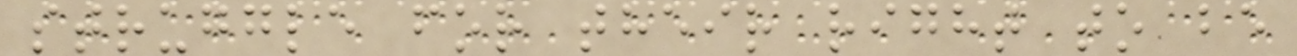struggle for their right to be
